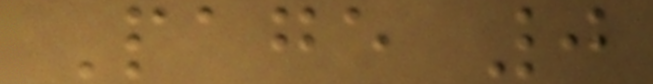Page 0
